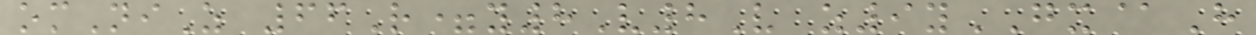omNiZ 66R=y8V8V z9yGX@H
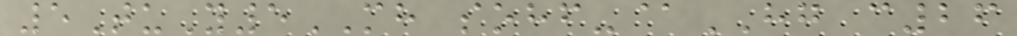5TuY5MH sohf-@HG c26
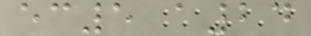ec5 a24
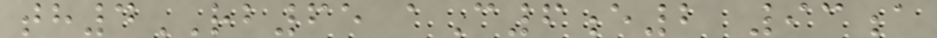th4RB65 aC6e2 93a
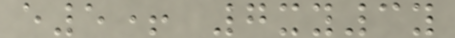e5+ 7xy3y
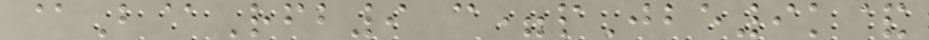@B@Rfb9 c=pJbe9k&
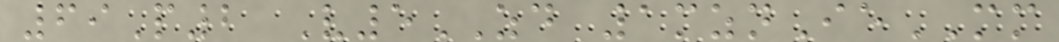69P2 V5ZD 1mznIeMM
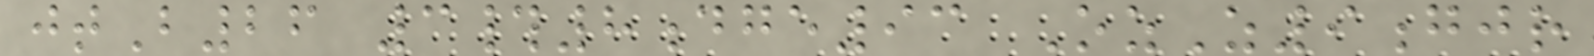jtB26 3#8dge93 OzZ9gjr
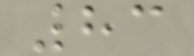83
